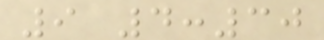9 4:30
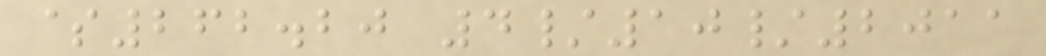$262.20 4/10/2011
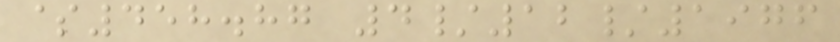$458.87 4/12/1976
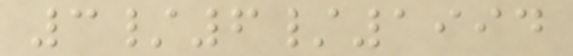3/6/1994
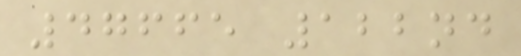47665 122nd
